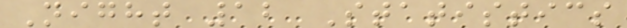Night 12 Statistics
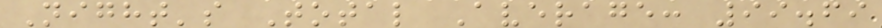Night's Total Average: 99.69
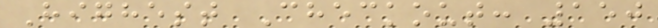Highest Checkout: 150
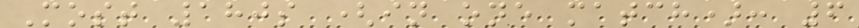Most 180s (in one match): 6
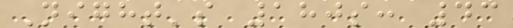Night's 180s: 43
